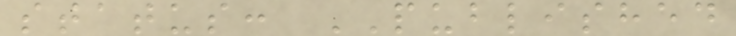status: PUBLISHED
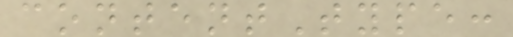contentType:
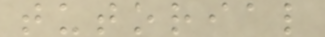tutorial
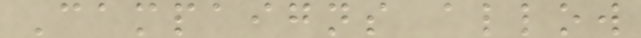Campaigns allow
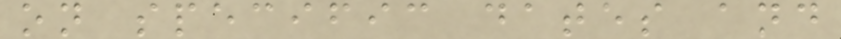on specific dates and
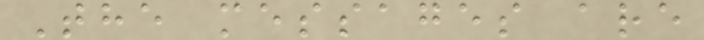The messages are
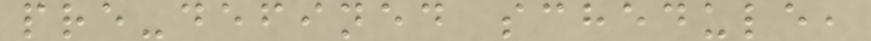pre-defined schedule,
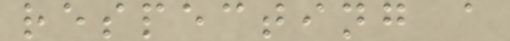respecting a
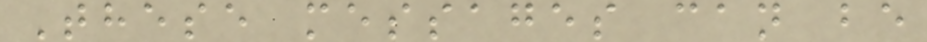These messages can be
